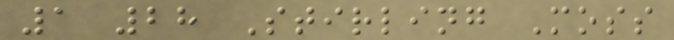1 28 Stirling Moss
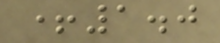+1.0
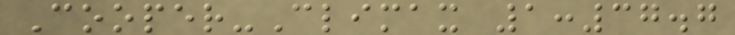Cooper-Climax 1:37.7
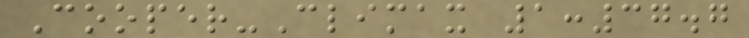Cooper-Climax 1:37.7
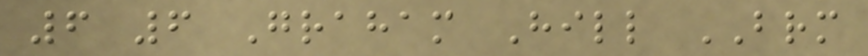6 6 Graham Hill BRM
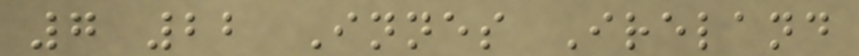7 22 Innes Ireland
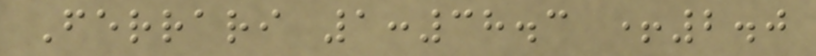Ferrari 1:38.3 +2.0
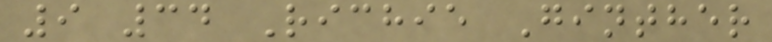9 34 Richie Ginther
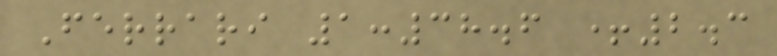Ferrari 1:38.6 +2.3
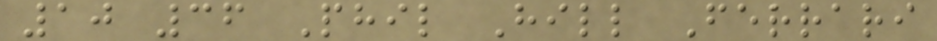10 36 Phil Hill Ferrari
